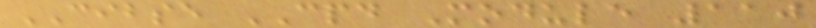CIBSE CPD Module 110
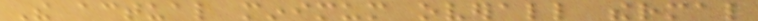The actual minimum overall thermal
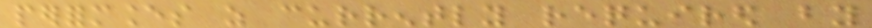performances as currently required by
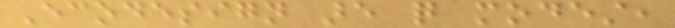Ecodesign are quite modest,
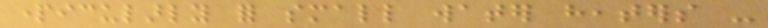particularly for small water heaters -
